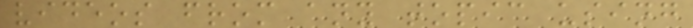videos from any topic using
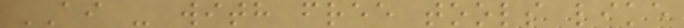AI - with free tools like
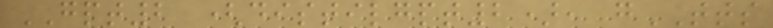GPT2 (distilgpt2), gTTS
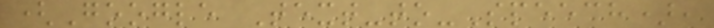(Google Text-to-Speech),
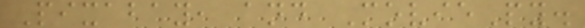Pixabay, and MoviePy.
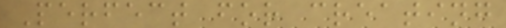Perfect for creating
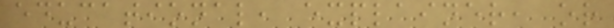educational, explainer, or
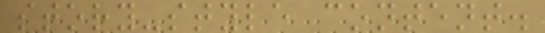story-style content.
